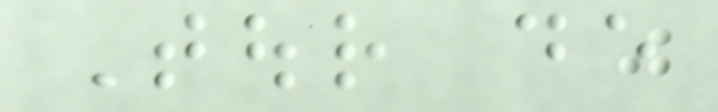Tour de
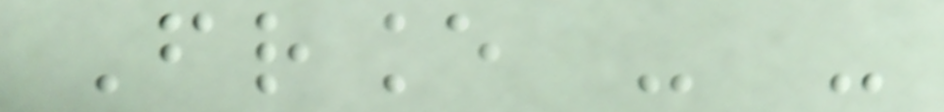France - -
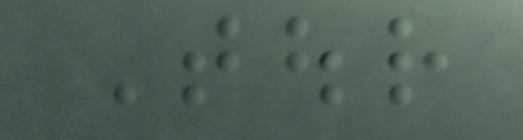Tour
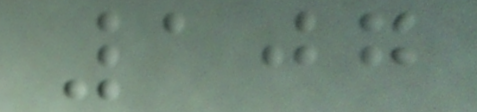107
